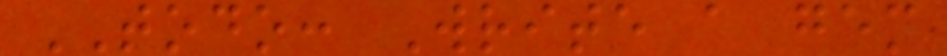TODO: Write a gem
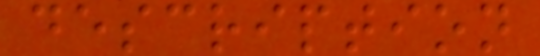description
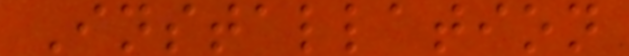Installation
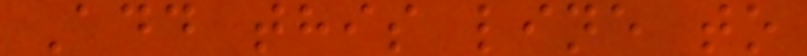Add this line to
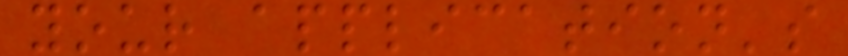your application's
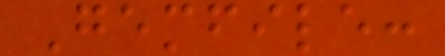Gemfile:
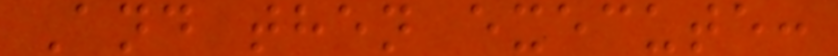And then execute:
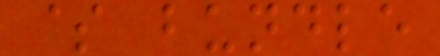$ bundle
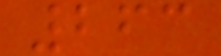263
